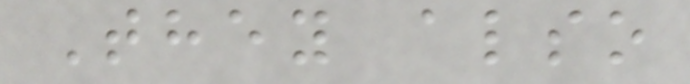They also
